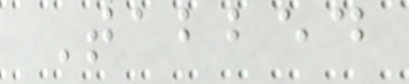Tabbed
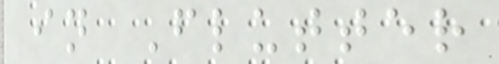in Flutter
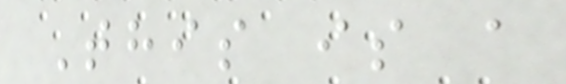This is a
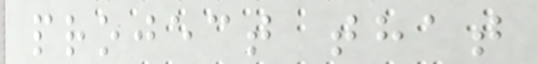project that
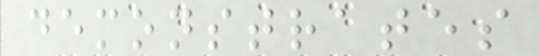demonstrates
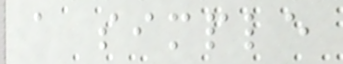a simple
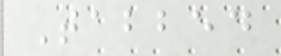Tabbed
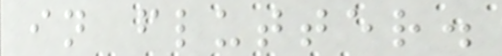in flutter.
